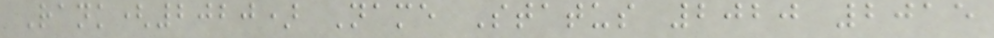Rank(2020) Name Status 2020 2015
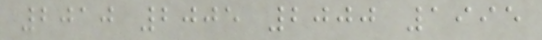2010 2005 2000 1995
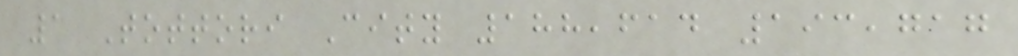1 Tottori City 188,614 193,717
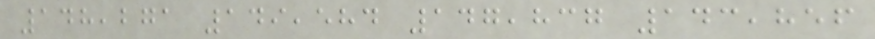148,271 149,584 147,837 143,856
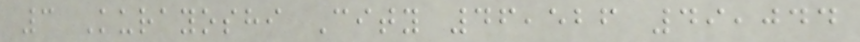3 Kurayoshi City 46,526 49,044
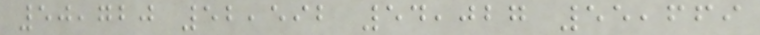50,720 52,592 54,027 55,669
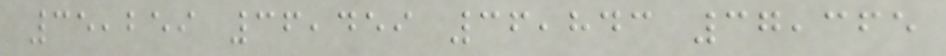35,259 36,459 36,843 37,365
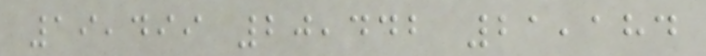19,499 20,442 21,184
